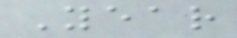Year
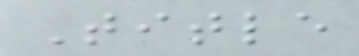Title
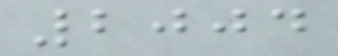2004
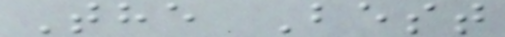The Best
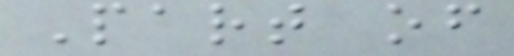Part of
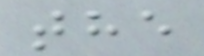the
